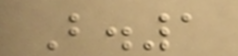B.1
